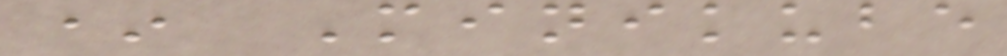* Minikube
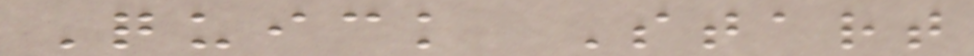Quick Start
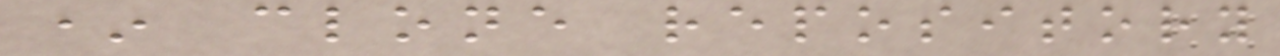* clone repository
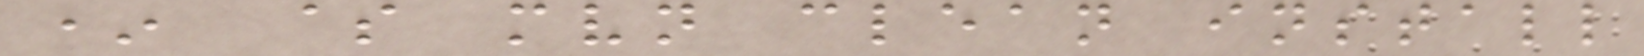* $ mvn clean install
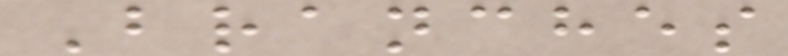Branches
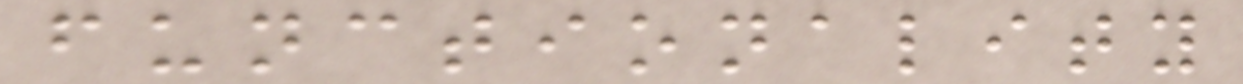functionality
